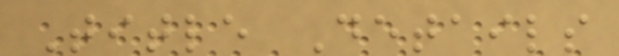Title Details
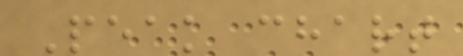Peak chart
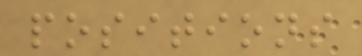positions
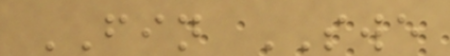FIN SWE
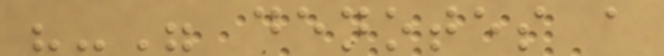"-" denotes a
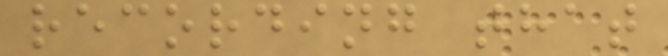recording that
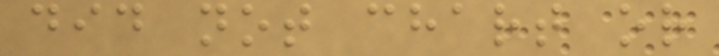did not chart or
